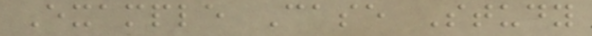Example Case Study
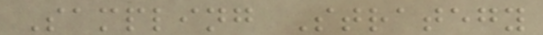Sampling Strategy
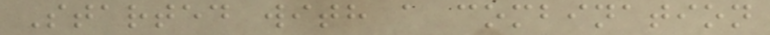Started with a combination
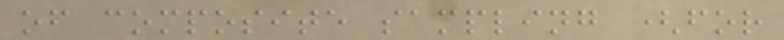of composite sampling (for
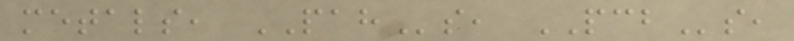metals, PAHs, PCBs,
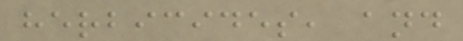herbicides, and
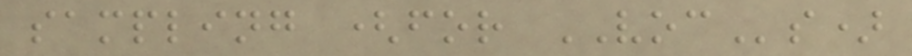sampling (for VOCs)
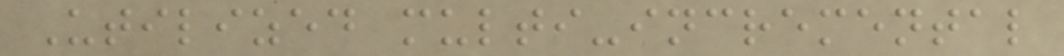Utilized multi-incremental
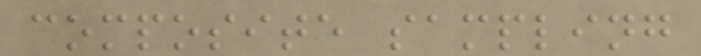composite sampling
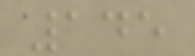145
